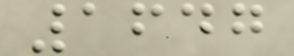1647
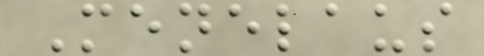Menelaus
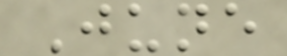June
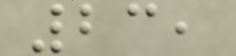23,
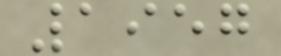1957
